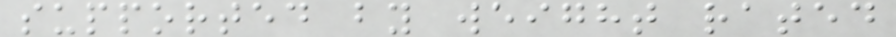supported by weight rated
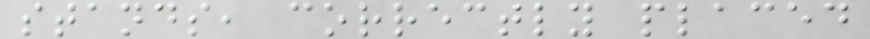stands, correctly placed
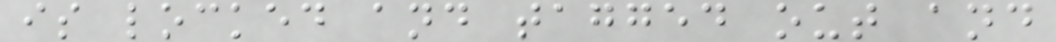is locked and tagged out and
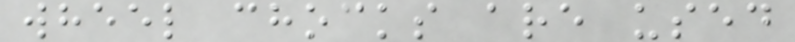wheel chocks are used
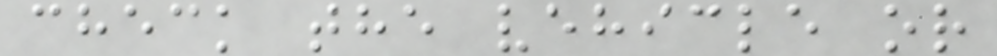check the vehicle or
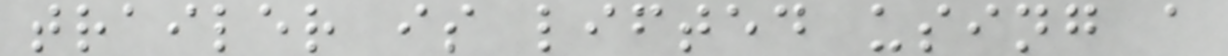trailer is lifted using a
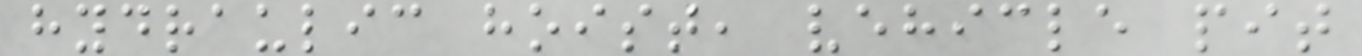hydraulic hoist, vehicle pit
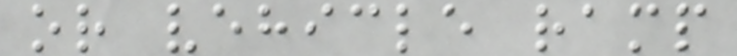or vehicle ramp
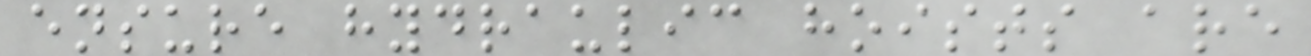ensure hydraulic hoists are
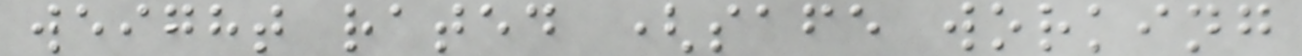weight rated (safe working
